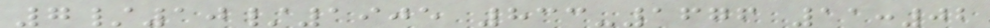7/10/1905 833-1676 11:02
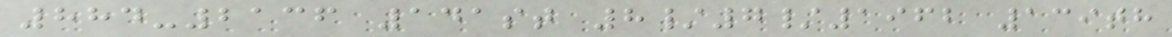884-2136 141st 8/7/1962 139th
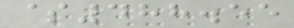$488.55
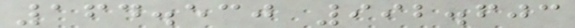164.530 992.603
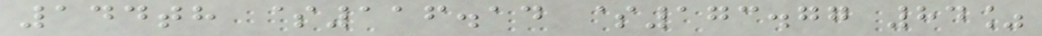144th $116.14 $173.77 84%
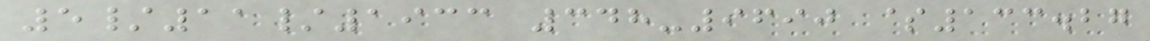5/11/1933 348-9690 $133.27
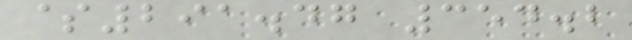$291.47 354.2
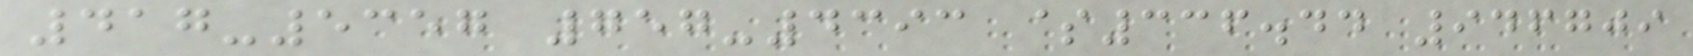417-5357 757-4393 $336.44 946709
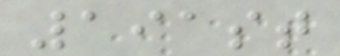191st
